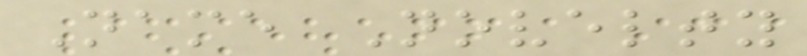Name Novelty
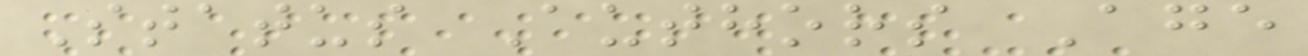Status Authors Age
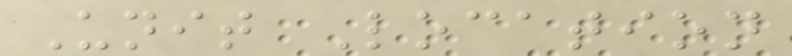Unit Location
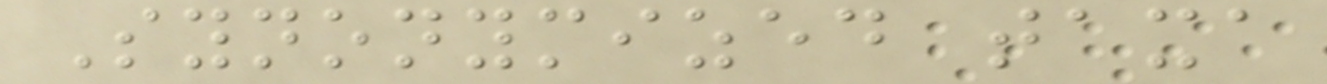Synonymized taxa
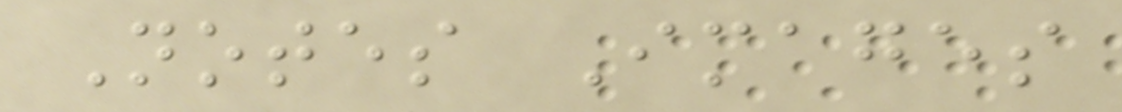Notes Images
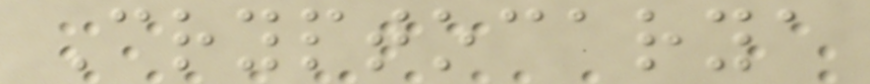Cryptocarya
